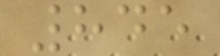845
